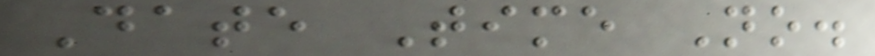Date Time No.
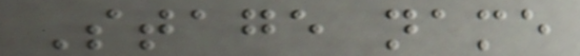Stage name
